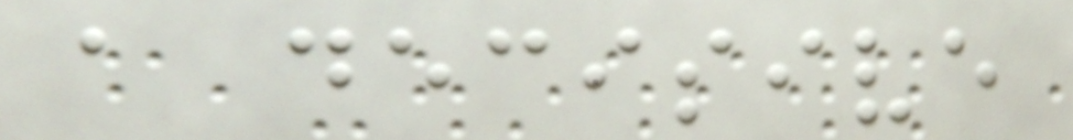a decisive
